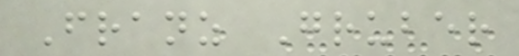Franz Gruber
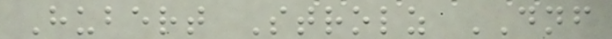Hubert Strolz DNF
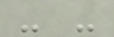- -
